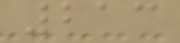213
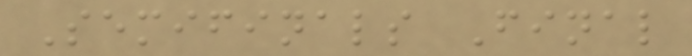Semifinals Final
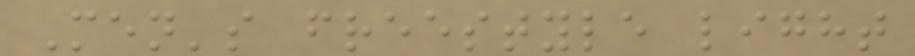Men's freestyle light
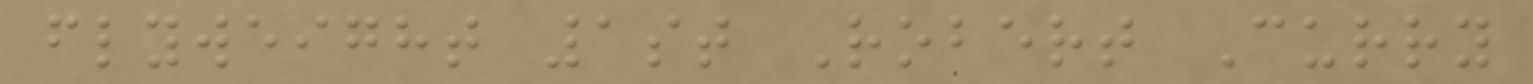flyweight 1st Robert Curry
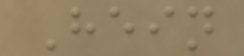Hein
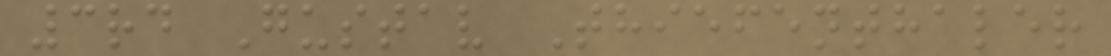3rd Gustav Thiefenthaler
